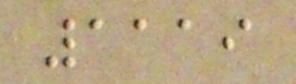1119
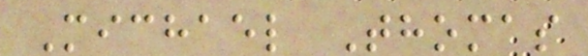Michael Thomas
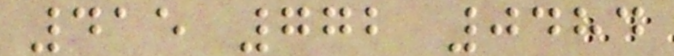415 772 0484
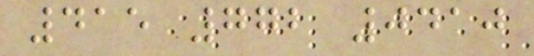415 772 0410
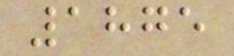1875
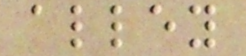alley
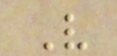V
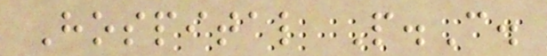Hospital P.C.
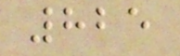825
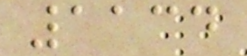1134
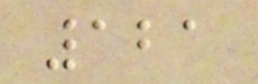121
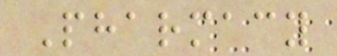Pharmacy
